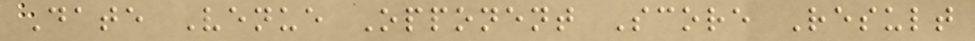Date Venue Opponent Score Result
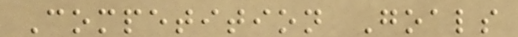Competition Goals
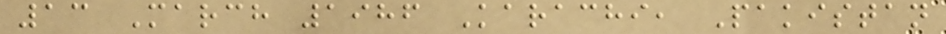13 March 1986 Karachi, Pakistan
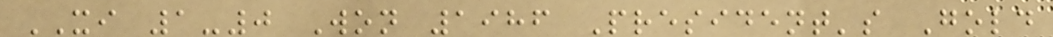XI 1-0 Won 1986 President's Gold
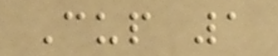Cup 1
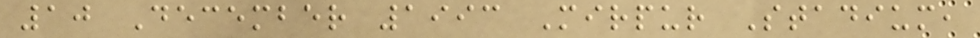10 December 1993 Mirpur Stadium,
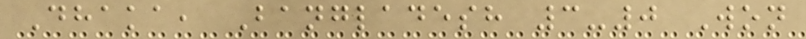Dhaka, Bangladesh 3-0 Won
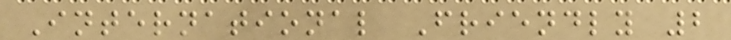International Friendly 2
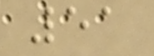51
